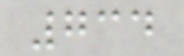734
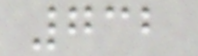732
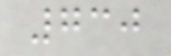730
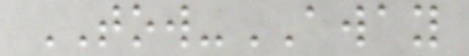TOW-AWAY
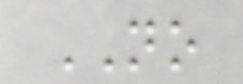NO
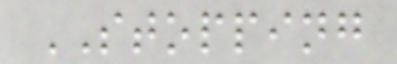STOPPING
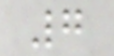7
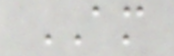AM
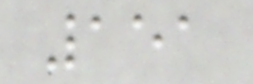151
